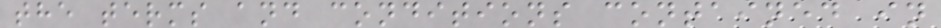the terms and conditions contained in
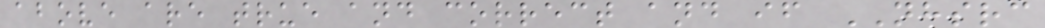above are true and correct and if NHSRC
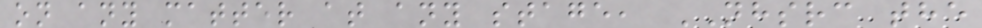on any matter at any stage, NHSRC the
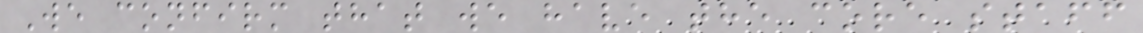We confirm that we have the core staff
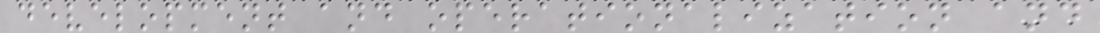development and operationalization and
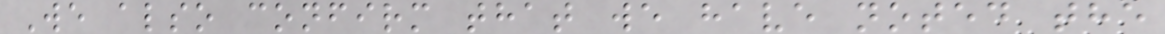We also confirm that we have noted the
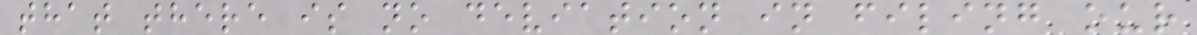that there is no deviation in filing our
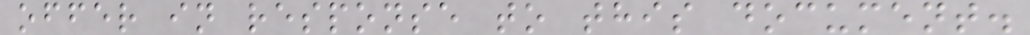offer in response to this document.
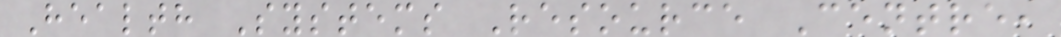Health Systems Resource Centre,
